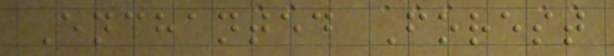Enchanted Forest
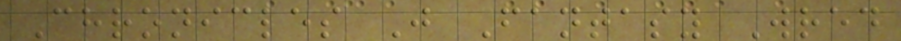Chronicles J Fantasy Wred
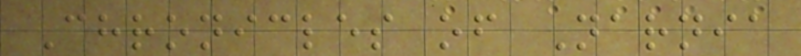Chronicles of Narnia
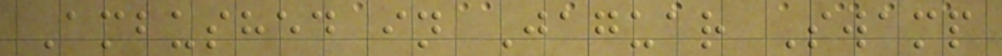Ambushed in Jaguar Swamp
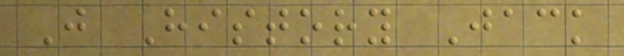J History Jack
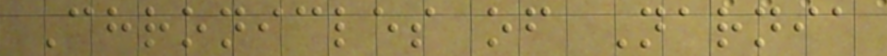Chronicles of Narnia
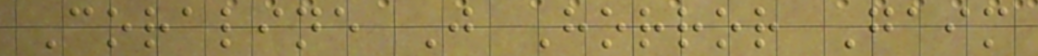Coraline J Horror Gaim
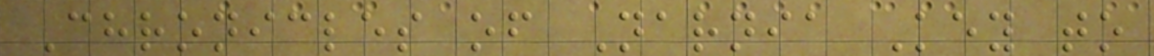Chronicles of Narnia Key to
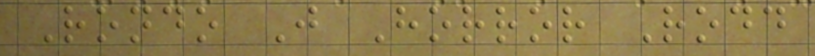Rondo J Horror Rodd
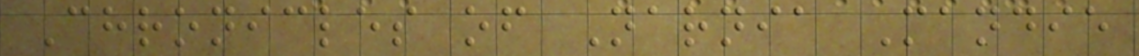Chronicles of Narnia Mandie
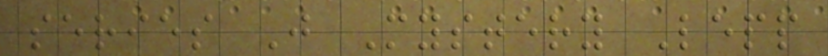series J Mystery Lepp
